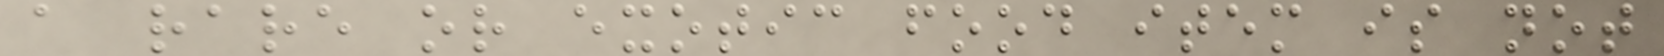a rare or exotic food item is not
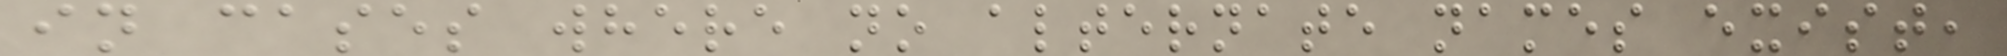in cases where no alternate names exist,
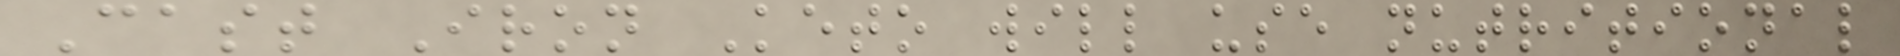Cast Iron Keto will use nutritional
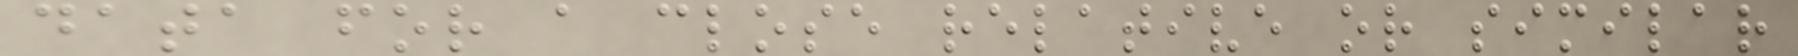data for a close relative or similar
